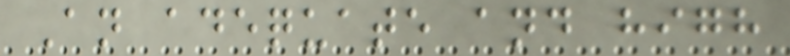An adequate and high
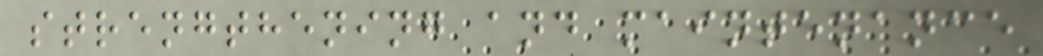strengthening and maintenance
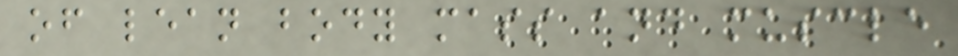of lean body mass and muscle
